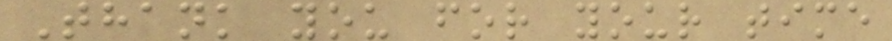Thank you for your time
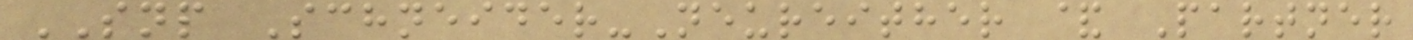SNP Schneider-Neureither & Partner
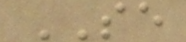SE
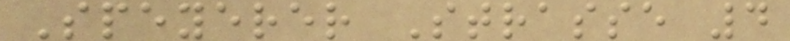Speyerer Strasse 4
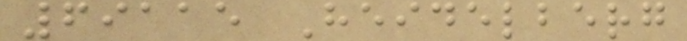69115 Heidelberg
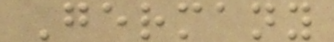Germany
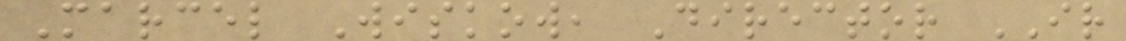Marcel Wiskow, Director IR
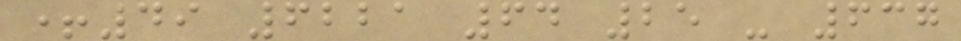+49 6221 64 25 - 637
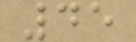45
